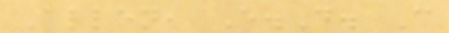Allen, E.D. C
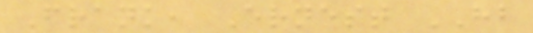Frank, Ernest HB
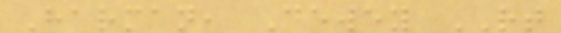Harman, Dewey RT
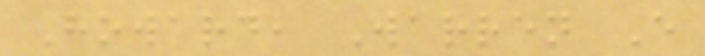Howard, Warren E
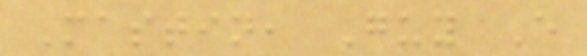Mastin, Guy E
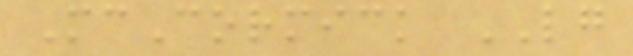McCormick LG
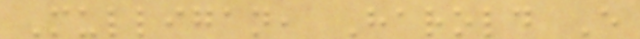Mulligan, Harold E
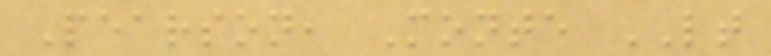Pearson, Monte LT
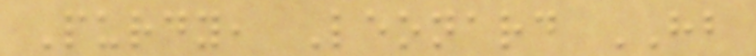Purdy, Leonard HB
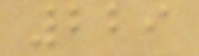229
